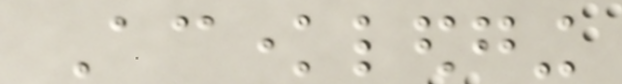Acknowledging
